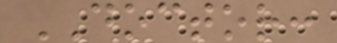DOCTOR:
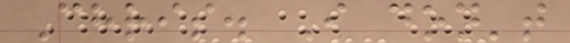Chris. I don't
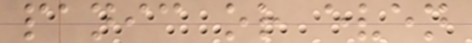panic or even
